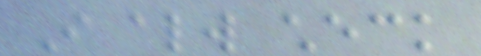I always check
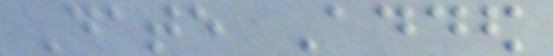Date Added
